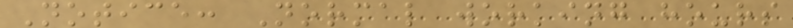Notice: Normal working hours
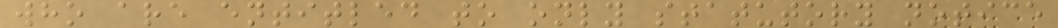who are entitled to only statutory notice
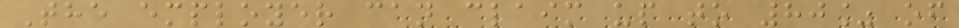The employer can claim up to 80% of
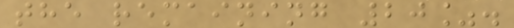the remaining 20%.
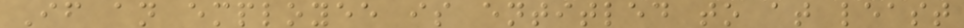If an employee is entitled to at least
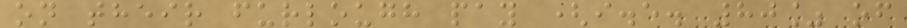on their furlough pay (i.e. 80% of
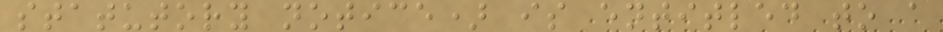statutory notice) is entitled to a
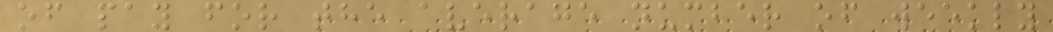of pay for the average number of weekly
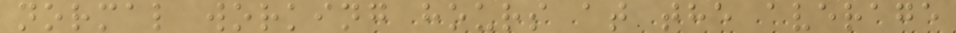normal working hours at the average
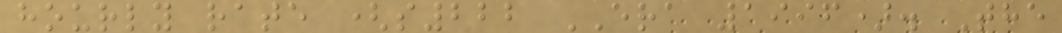hourly rate (s222 ERA 1996). The
